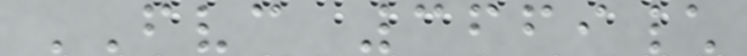FVC 3669\
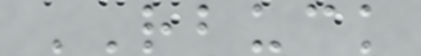RBUCK
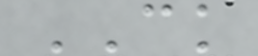CK
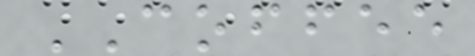COFFEE
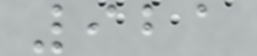921
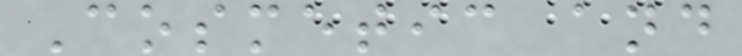Cosmetic and
